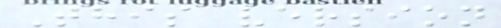This version
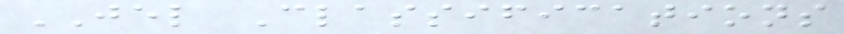JEL Classifications
